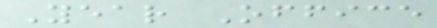Year Office
